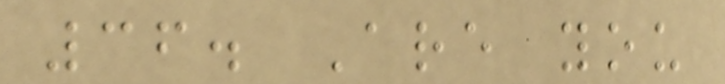36. Are you
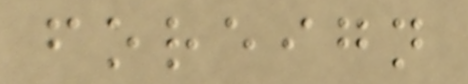foreign
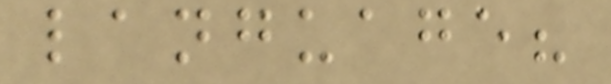language?
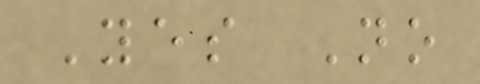Yes No
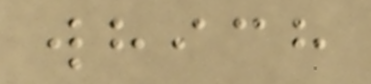which
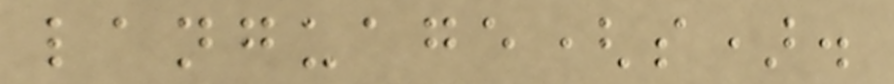language(s).
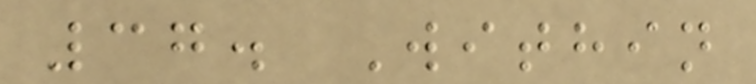37. Within
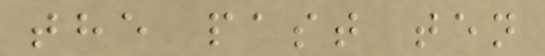the past ten
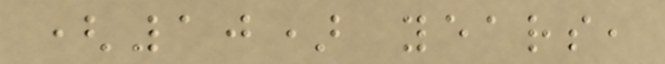(10) years,
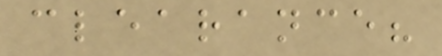clearance?
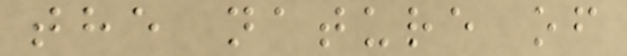the nature of
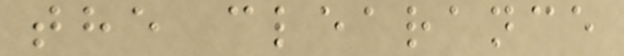the clearance
